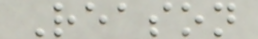Reason
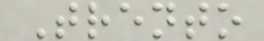Trento
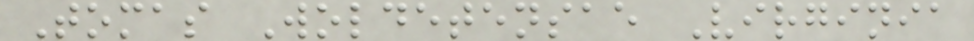Tomas Woldetensae Virginia
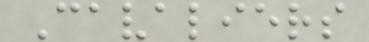Cavaliers
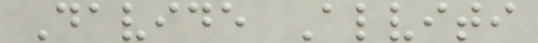Davide Alviti
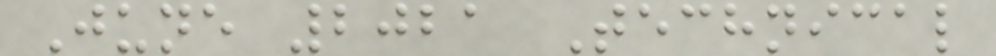June 2021 Technical
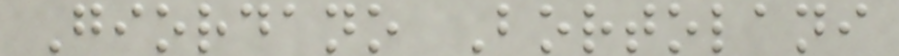Giordano Bortolani
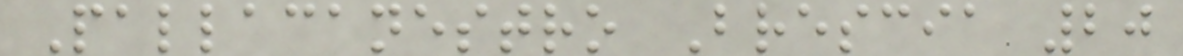Pallacanestro Brescia 20
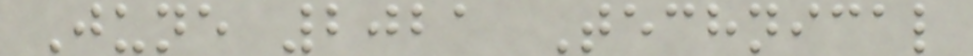June 2021 Technical
